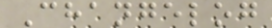Changelog
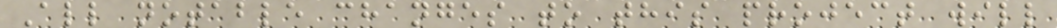All notable changes to this project will
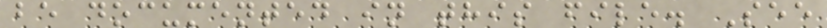be documented in this file. See
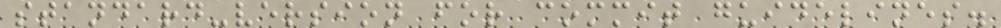standard-version for commit guidelines.
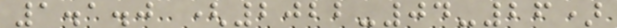1.1.0 (2022-04-26)
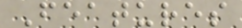Features
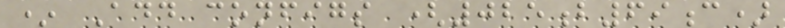* Add configs (025b69c)
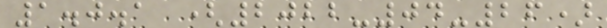1.0.1 (2022-04-26)
